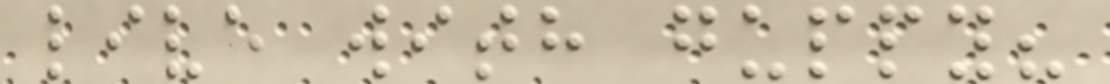live with guppy?
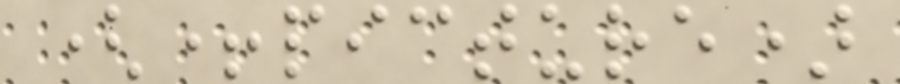(+picture)
